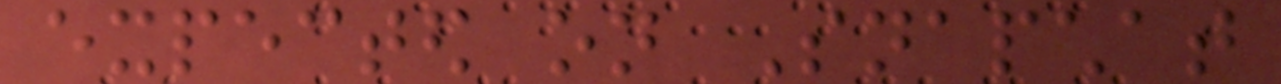expected on Snapchat
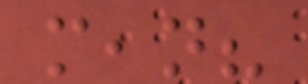mean?
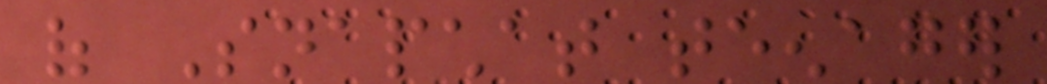of Snapchat teenager
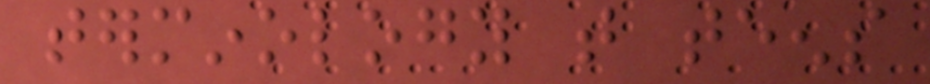terminology that teens
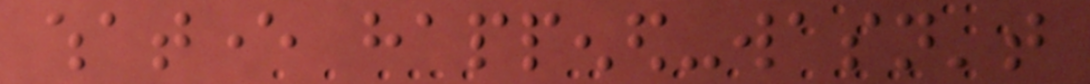whatever happened-wasn't
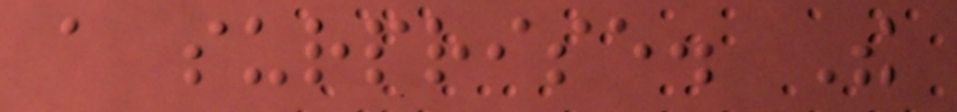a surprise. The
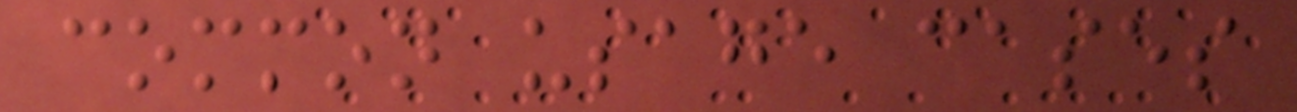common usage cases
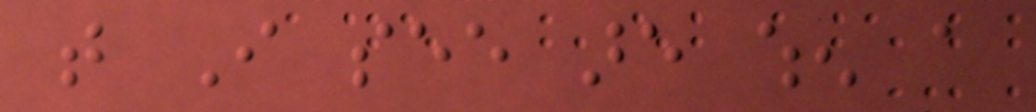that I see are when a
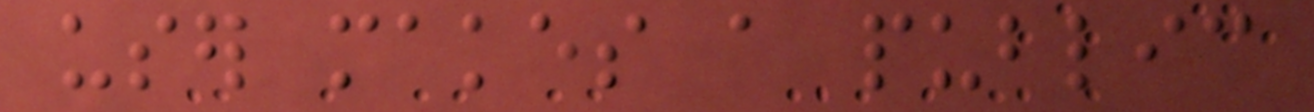user makes a public
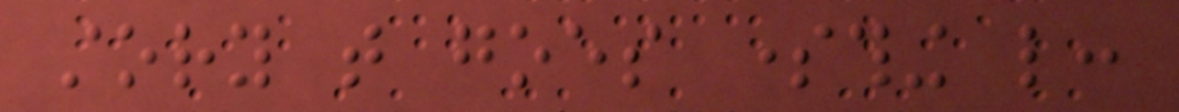story that goes something like:
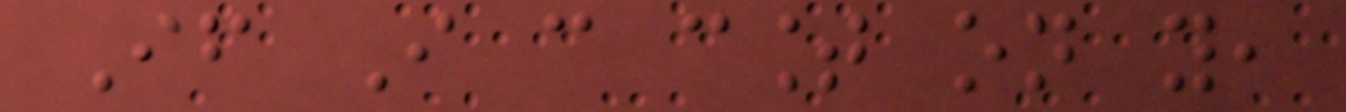If I can count on you,
